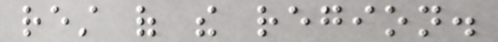rest of the region.
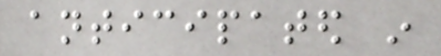anticipated in
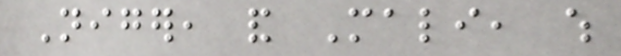Niger, and Mali, which
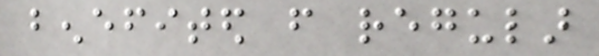benefited from regular
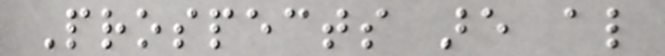Prospects are also
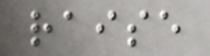raise
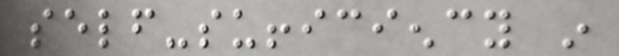self-sufficiency in
